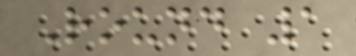Round 1
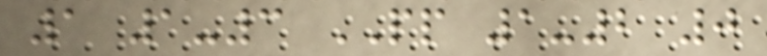1 1-3 PP 1-2 0
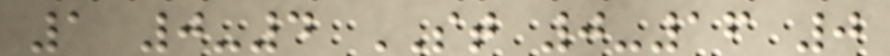1 0-4 ST 0-16 0
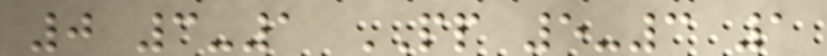0 3-1 PP 5-3 1
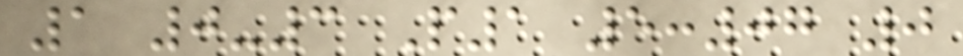1 0-3 P1 5:07 0
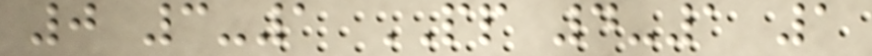0 3-1 PP 4-1 1
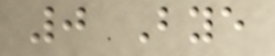0 Bye
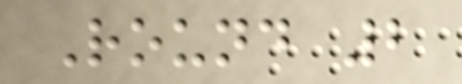Round 2
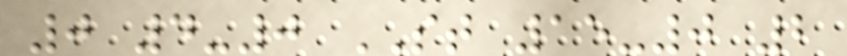0 4-0 ST 15-0 2
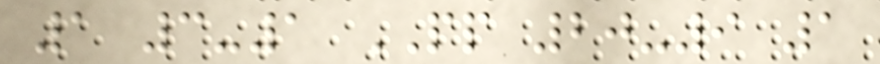1 3-1 PP 20-9 1
